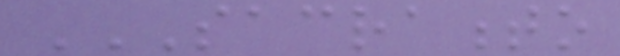SACRAMENTO
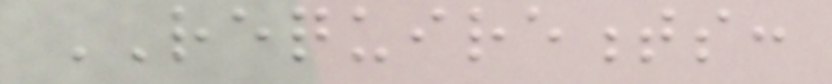REQUIREMENTS:
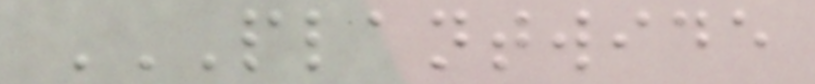PLANTWIDE
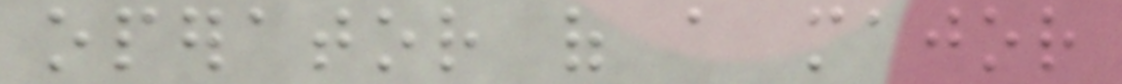operator of a major
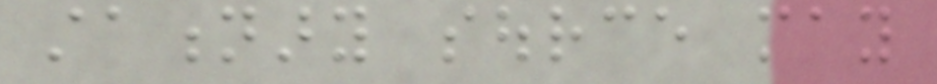stationary source may
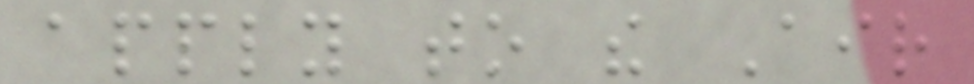apply to the Air
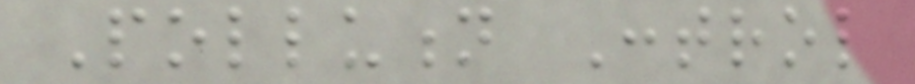Pollution Control
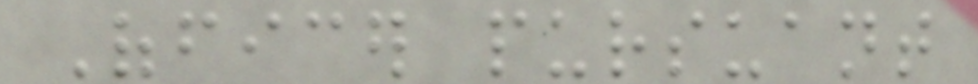Officer pursuant
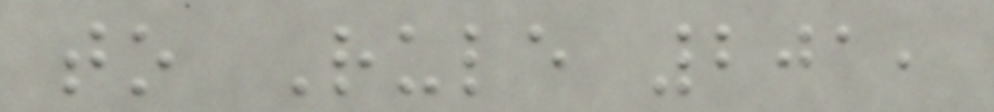to Rule 201,
